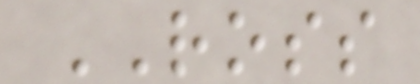ROSS
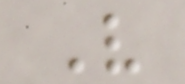V
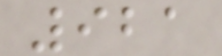921
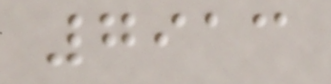7913
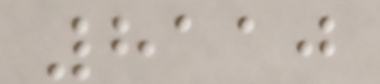8110
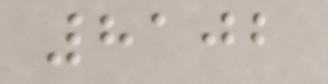8102
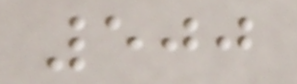500
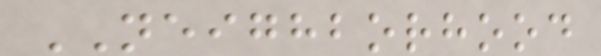NEIGHBORHOOD
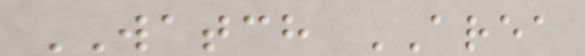WATCH AREA
